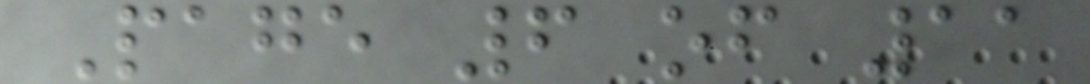Page 6 of 11
